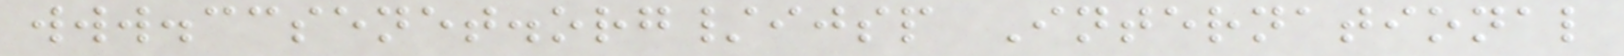www.ccsenet.org/ijsp International
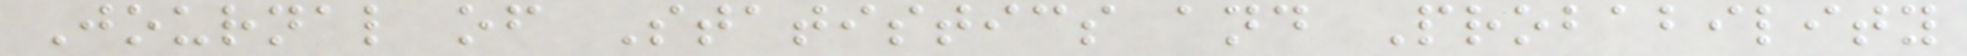Journal of Statistics and Probability
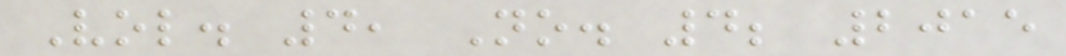Vol. 4, No. 4; 2015
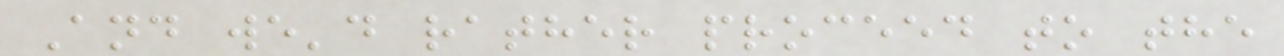And we'd rather proceed to the
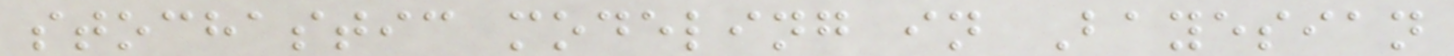stochastic modeling in Bayesian
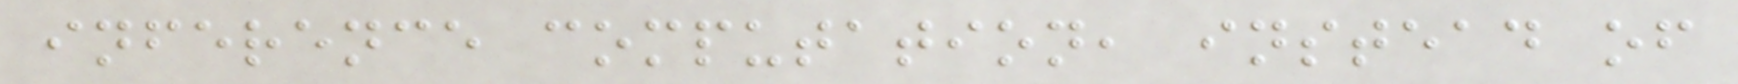inference computation, instead of
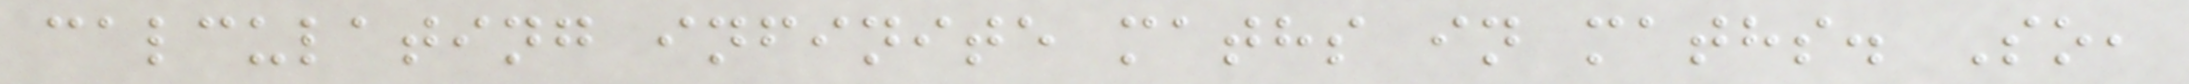calculating infinite maths in maths. So,
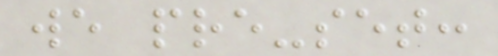we pre-set:
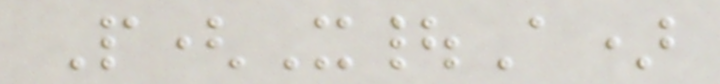P(X|A)
